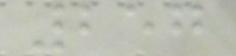257
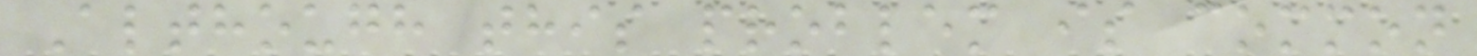Although this problem is common
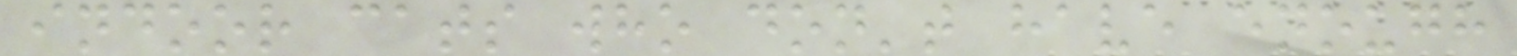indoor cats who don't have enough
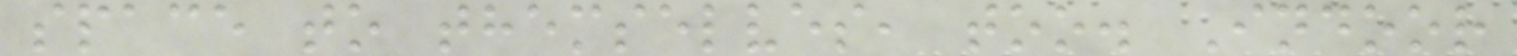space to themselves, too. Indoor
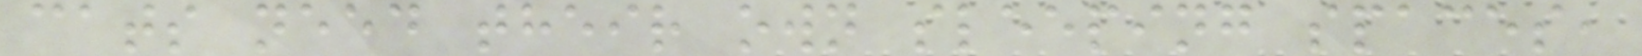cats need their own sleeping spaces,
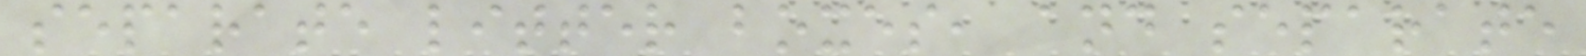separate litter boxes, and separate
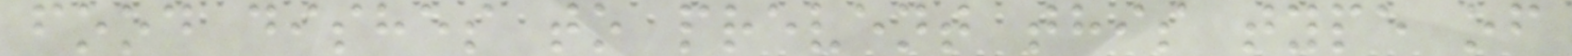food dishes to prevent this type of
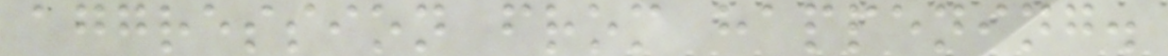aggression from happening.
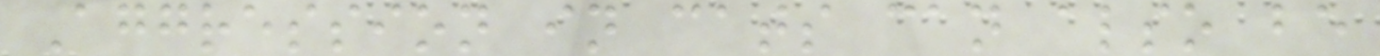Aggression in cats can also be
